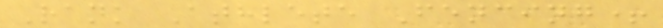Rank Athlete Fencing+
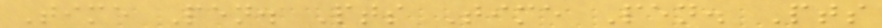Time Pen. Pts Time Pen. Pts
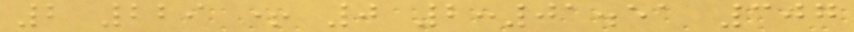2 229 + 0 2:01.51 307
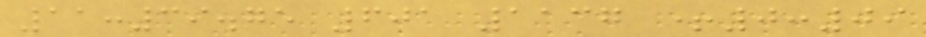11:39.75 601 1137 +0:09
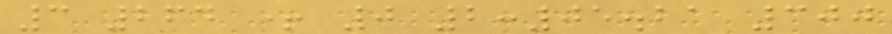3 264 + 0 2:05.21 300
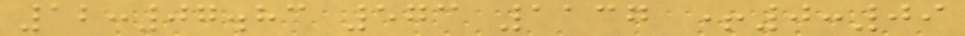12:07.83 573 1137 +0:09
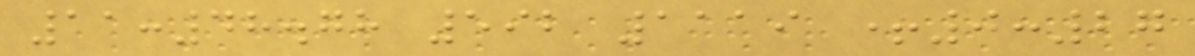11:48.78 592 1119 +0:27
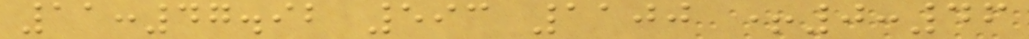11:47.92 593 1100 +0:46
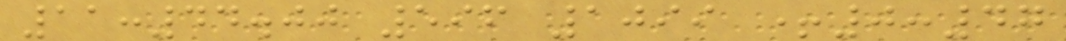11:44.00 596 1099 +0:47
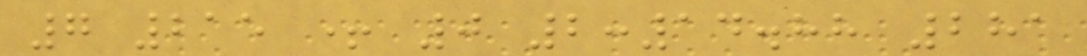7 215 + 0 2:14.88 281
